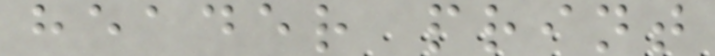header print
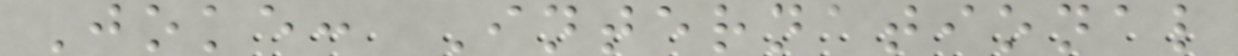Joke: International
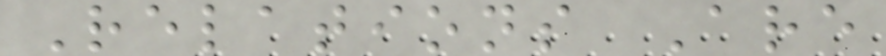Relations Are
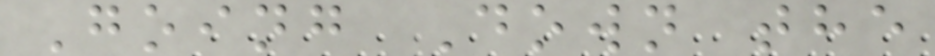Going Down the
